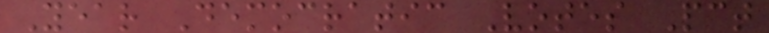Year Democratic Votes Pct
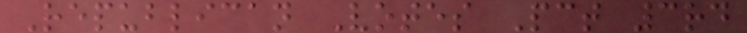Republican Votes Pct 3rd
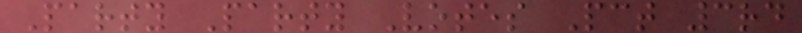Party Party Votes Pct 3rd
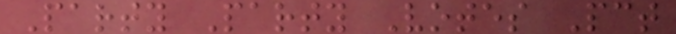Party Party Votes Pct
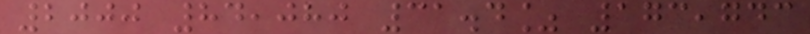2000 84,080 31.4% 173,743
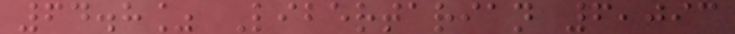64.8% Libertarian 6,093
